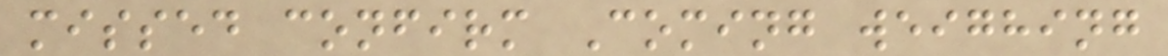missed confirm Coming weighing
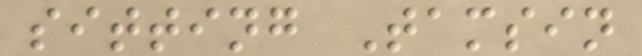sitting Tamsin
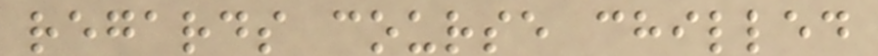regards course chilled
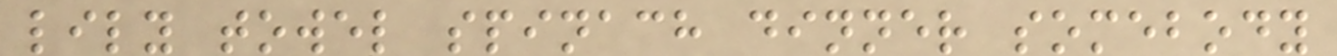lily towel spinach dinner somebody
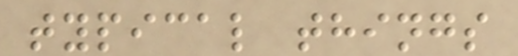typical things
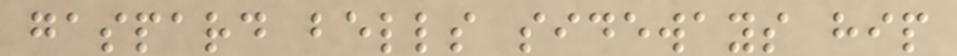gaspard bells sideways hip
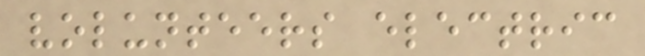volunteers electric
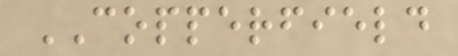COPPERFIELD
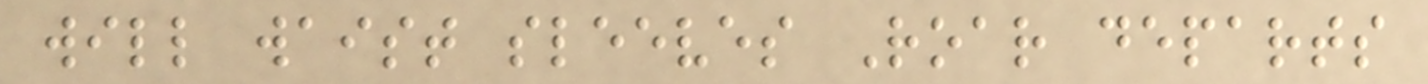will waist sleeves Roar departs
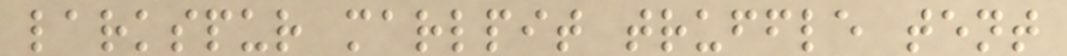larkspur marlpit truffle tent
